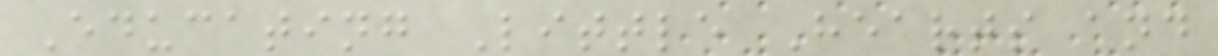Educating Little Hearts and
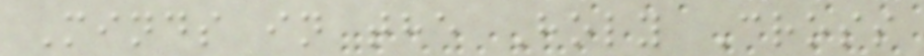Minds in the Holy Cross
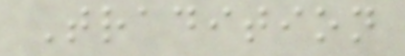Tradition
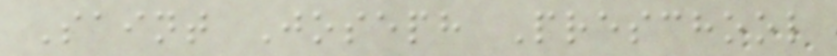Saint Joseph Preschool
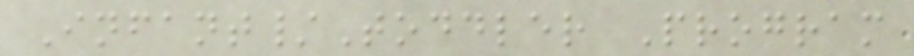Infant/Toddler Program
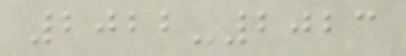2022-2023
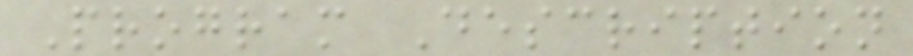Program Description
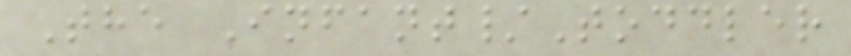The Infant/Toddler
